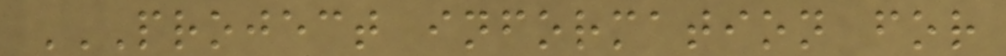PROJECT INFORMATION FOR
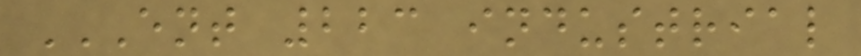ENT 223 INDUSTRIAL
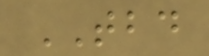TBD
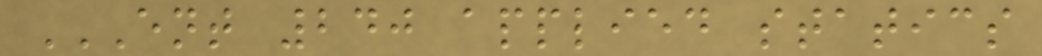ENT 240 APPLIED STATICS
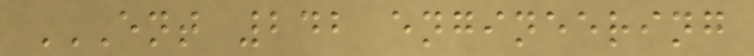ENT 242 ENGINEERING
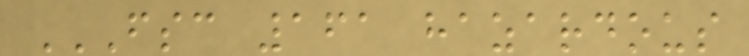FSC 161 HAZARDOUS
